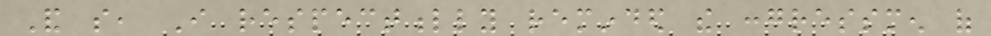And so, I respectfully reminded the congressmen of
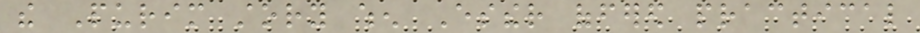the Purim story when Esther offered practical
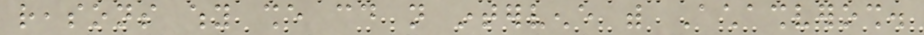reasons why she could not intervene with Achashverosh.
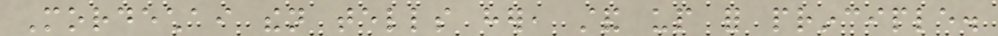Mordechai then tells her, stand up for principle.
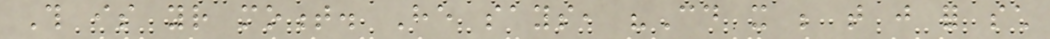This is your moment. He says, "Could it be that just for such
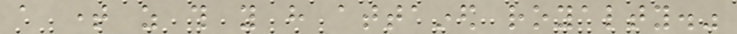a time as this you have attained royalty."
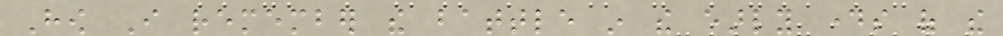How I remember the battle in the early days of the
